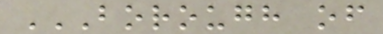BOROUGH OF
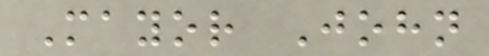Mayor John
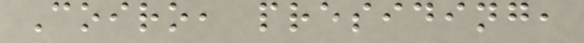Coiro, presiding,
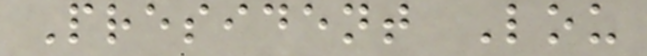President Lou
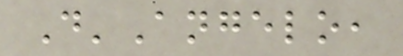D'Angelo,
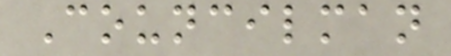Councilman
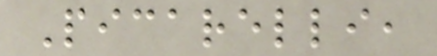Picarelli,
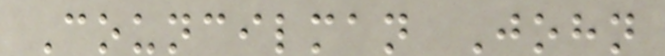Councilman John
